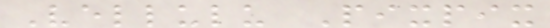Vellulu Pixpix
